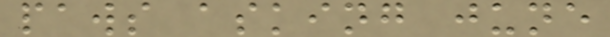paws asking june
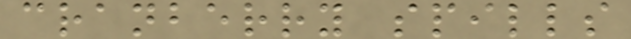cranberry spills
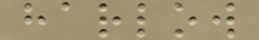harlow
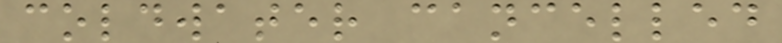coldwater cancelled
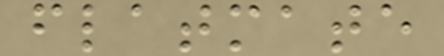flatmate
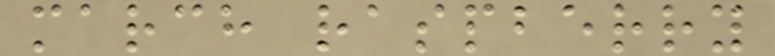march raspberry
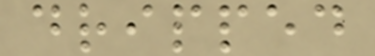dripped
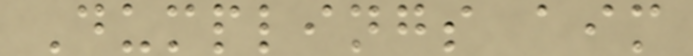Dumplings aim
